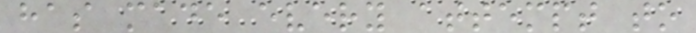has made every attempt to
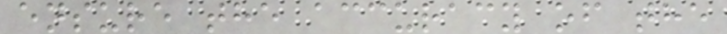ensure the accuracy of the
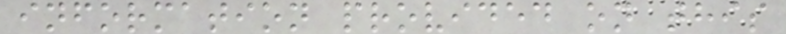information provided on this
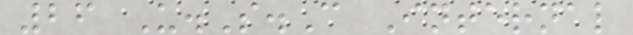26 U.S.C Internal
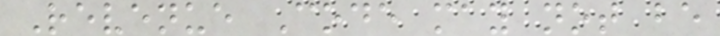Revenue Code may not be
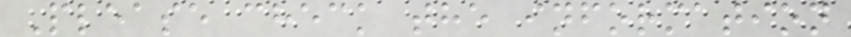Please check the information
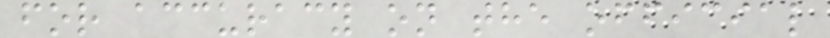for accuracy on the official
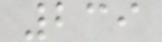239
